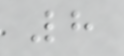8
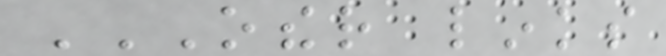OTHER LINKS
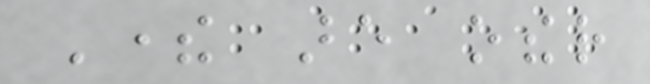There are other
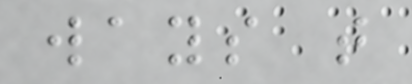ways that
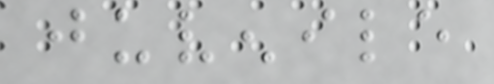juvenile
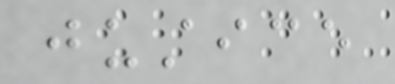justice
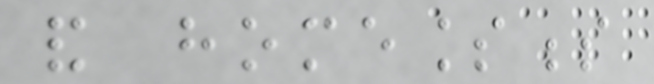and homelessness
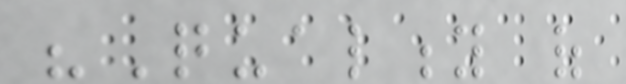"Quality of
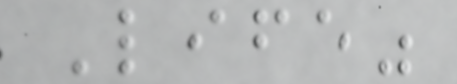Life"
